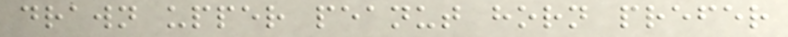drawn upper peanut horn prefer
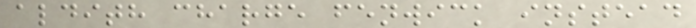aldith charge fenwick instead
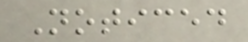Noticed
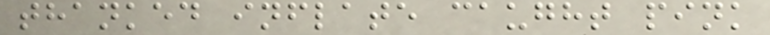thanked inflate caught pink
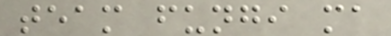team fungi ma
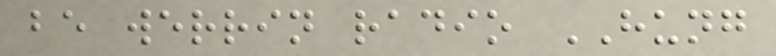be werrin radio HUNG
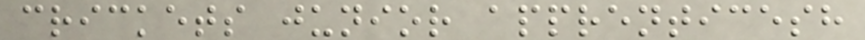crickets junior apprenticesh
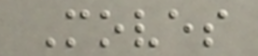Moves
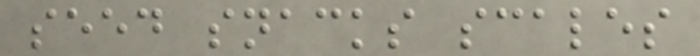seed snacks scales
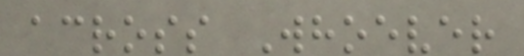across Whoever
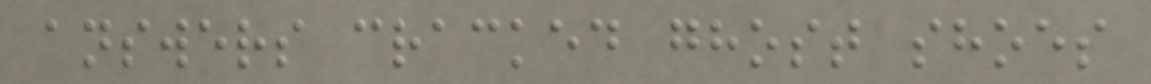answers cracked ghost shoes
